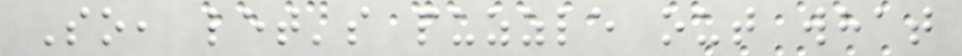So, let's puzzle out what
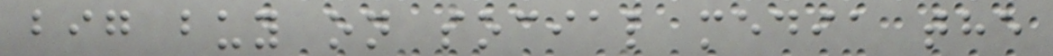big buy on social media the
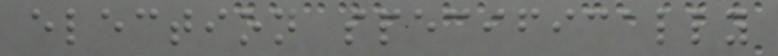election specifically
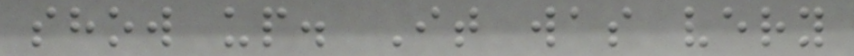show up. It was very
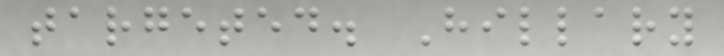targeted. Hillary
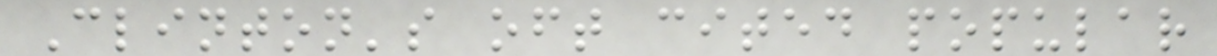Clinton's oft cited popular
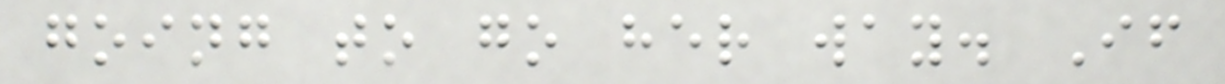going to go her way. If
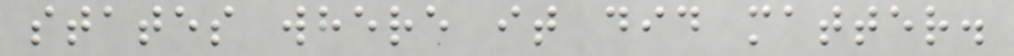states where it did matter.
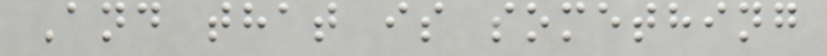And that is something
